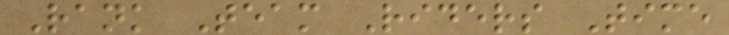Rank Team Riders Time
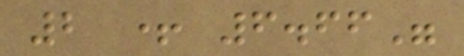2 + 6.66"
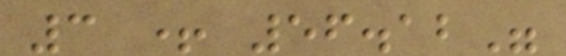3 + 56.12"
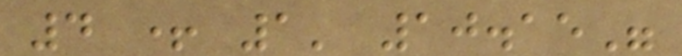4 + 1' 10.15"
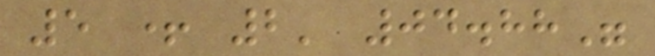5 + 2' 04.88"
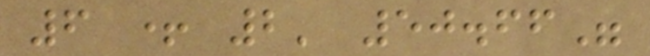6 + 2' 50.66"
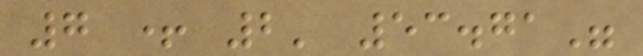7 + 2' 53.71"
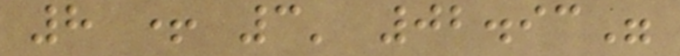8 + 3' 02.93"
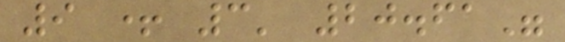9 + 3' 20.61"
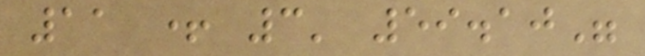11 + 3' 59.10"
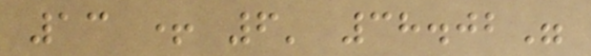13 + 6' 38.02"
